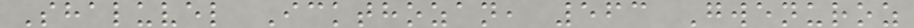Shaluvel Ickthozan, 563 Gwenuroz
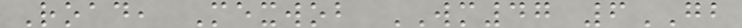Road, Mexwob WM47 6GB
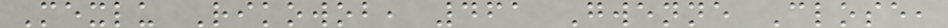Mexlu Rikowob, 461 Gwenne Close,
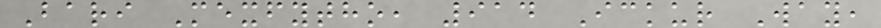Bari Mexfytho, 914 Ickur Way,
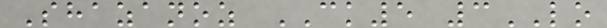Shazanoz CK5 3LO
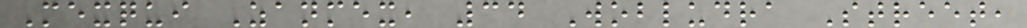Mexqui Zanmex, 34 Wobludra Street,
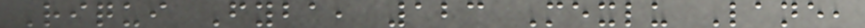Riqui Fyba, 123 Mexlu Lane,
